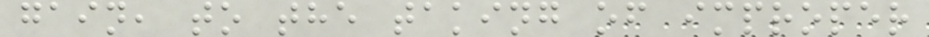gain, to the taking of improper
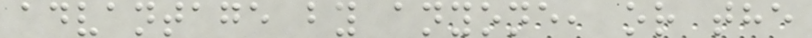advantage by anyone, or the
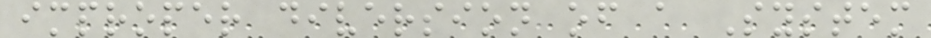improper diversion of a System
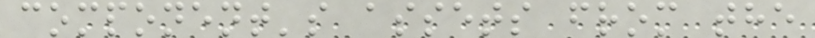component's assets from the
